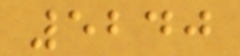5240
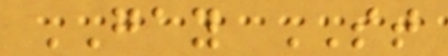GAY ST
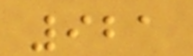921
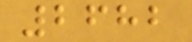2682
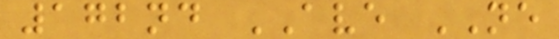172nd AVE NE
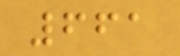661
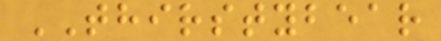THIRSTYBEAR
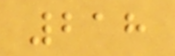218
